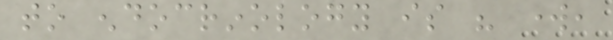to endocrinology is his work,
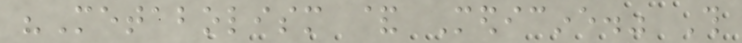"Metabolism & Medicine." This
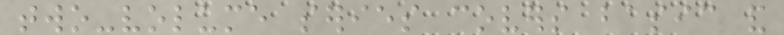two-volume series covers basic and
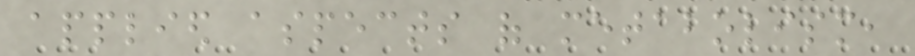applied aspects of metabolism,
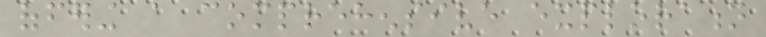offering a comprehensive exploration
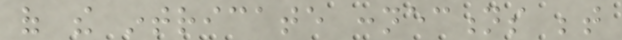of the intricate connections between
